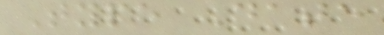Type Date
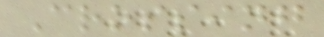Crossing
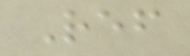Ref
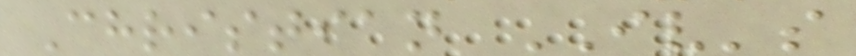Christian IV's
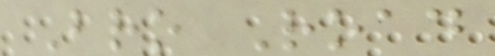Bro Road
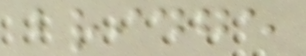bridge
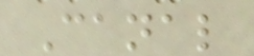Canal
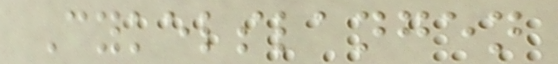Cykelslangen
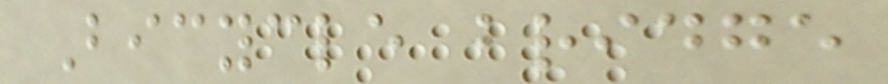Bicycle bridge
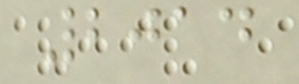2014
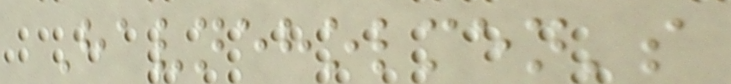Havneholmen's
